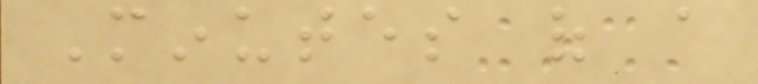Minutes of a
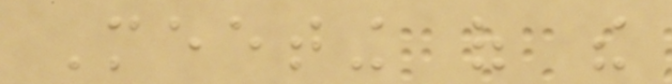Meeting of the
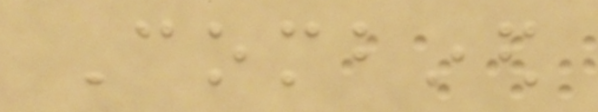Combined
